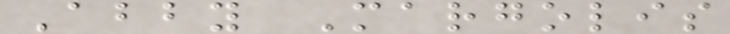Abby Margolis
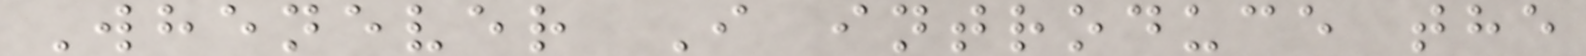Whenever I introduce the
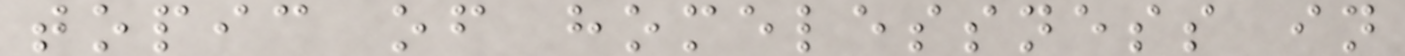topic of homelessness in
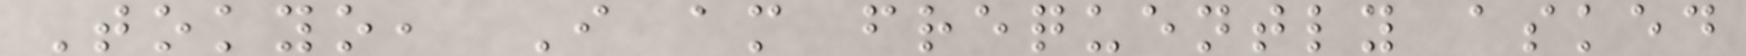Tokyo, I am frequently asked
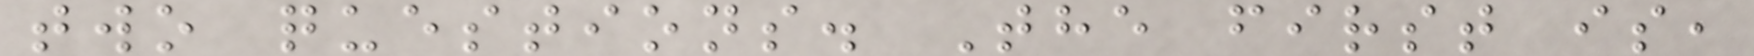two questions. The first is,
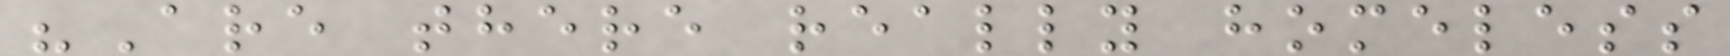"Are there really homeless
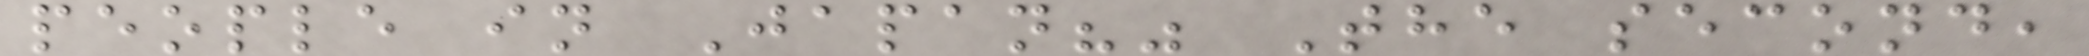people in Japan?" The second,
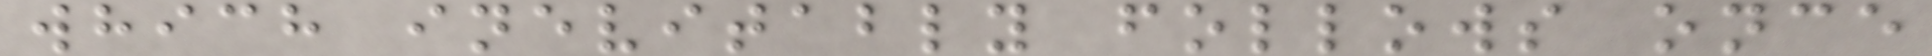which inevitably follows once
